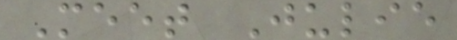Meet Julie
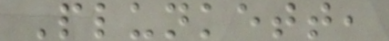Plunkett,
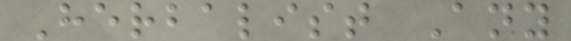Herbalist Any
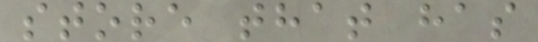store that has
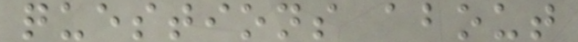questions about
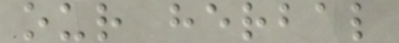our herbal
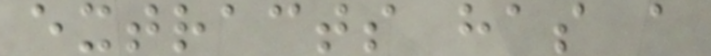extracts has a
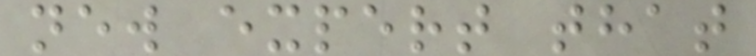new expert that
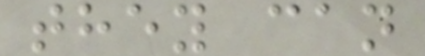they can
